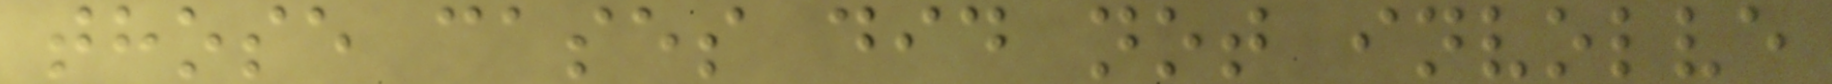those cases did not involve
